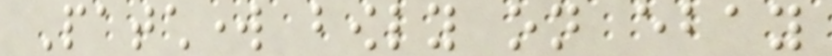Patchwork bowly on ebay
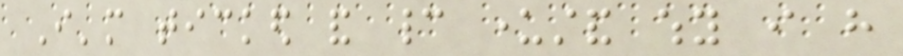I'm ticked and cannot understand why i have
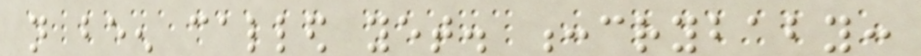not been called yet. :crybaby:
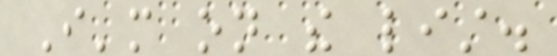I'm on the list.
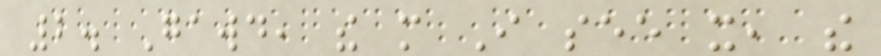2. Gawd, the more I see it, the
